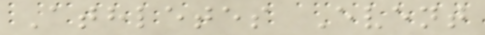Athletes Event
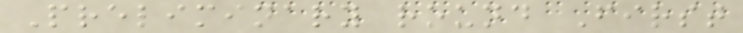Preliminary round First
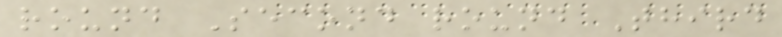round Second round Third
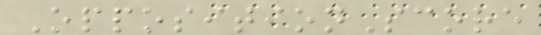OppositionScore
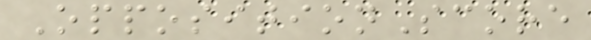OppositionScore
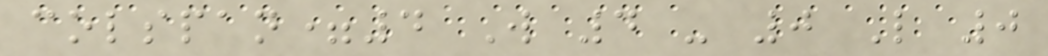colspan=4 W 4 - 0 L 0
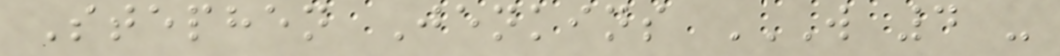Stephen Jenkins W 4 -
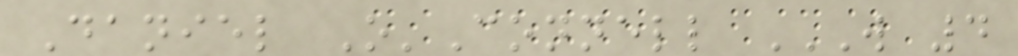Daniel O'Connell W 4
